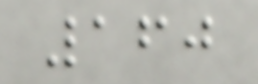160
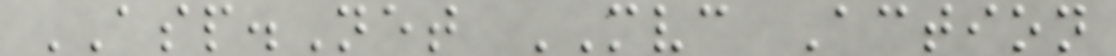ASP.Net MVC Action
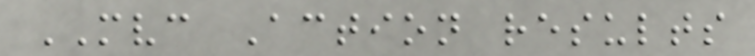MVC Action results
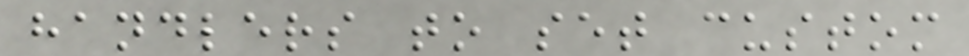handlers to set custom
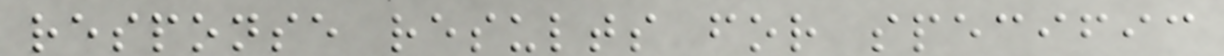response results for specific
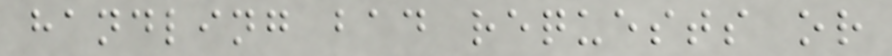handling bad requests or
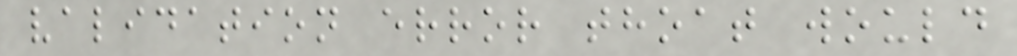validation error thoat would
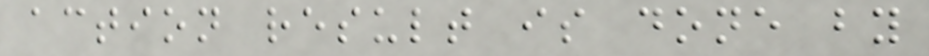action result is done by
